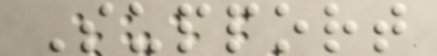Support
